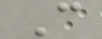C
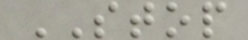STOP
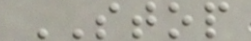STOP
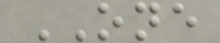ONE
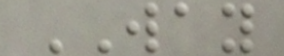WAY
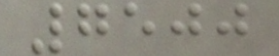7500
